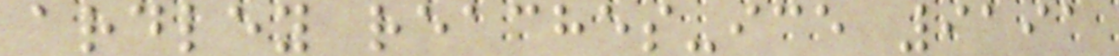ardley reaches-ice 9191
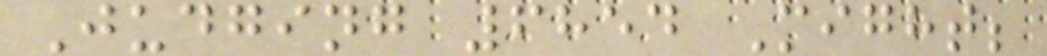Judging 6854 Might;
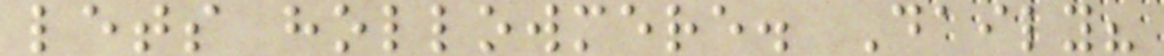lets hollowmere. Daily?
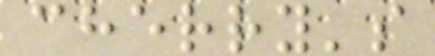cherry's
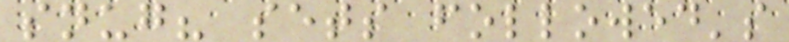snug? sets followed's
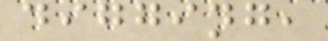digging,
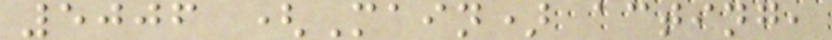5006 (Main) acting,
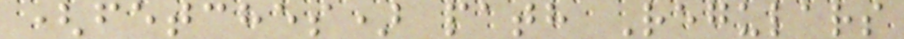(fetches) path Regulars
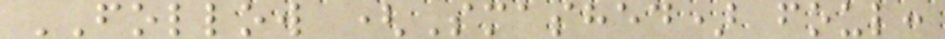FOLLOW (Smashed) foul:
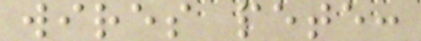wires pete:
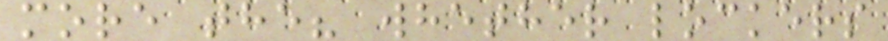more the? whether lockers
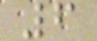6
